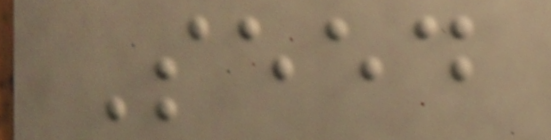Seed
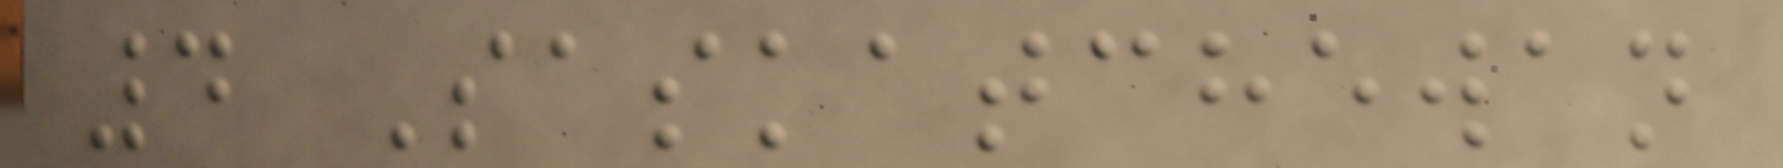4 Saskatchewan
